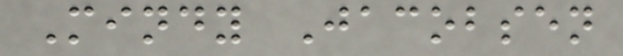Mindy Jacobsen
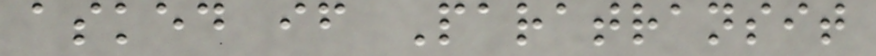asked if Paratransit
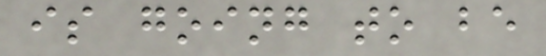is going to be
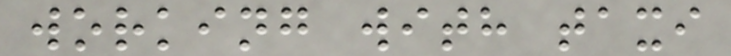working with taxi
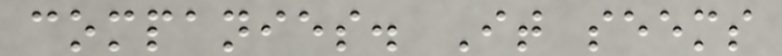companies. It seems
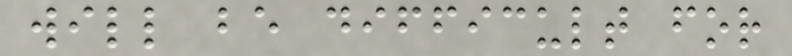will be difficult for
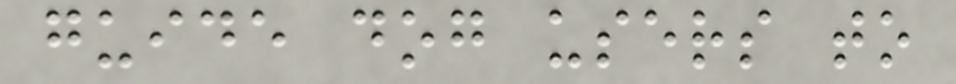guide dog users to
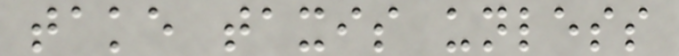take taxis unless
